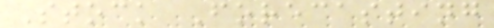Stock Forecasting
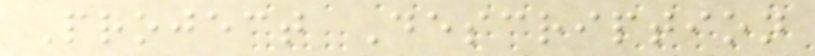Project Description
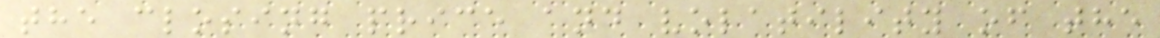the closing price and volatility of the
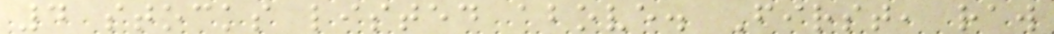4 stocks listed above. First, raw
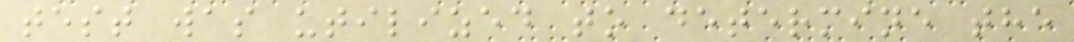test was utilized to determine the
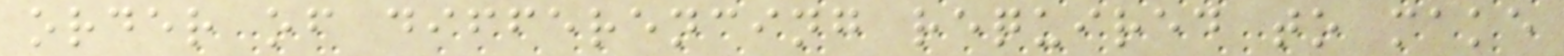order of differencing required to make
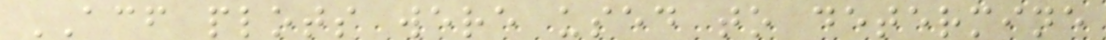ACF plots were used to determine
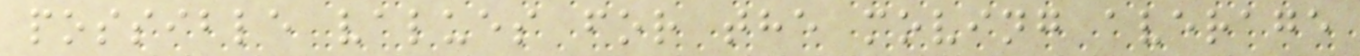possible values for the moving average
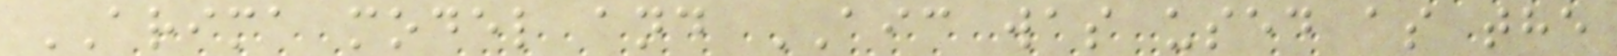ARIMA model and AIC was used as the
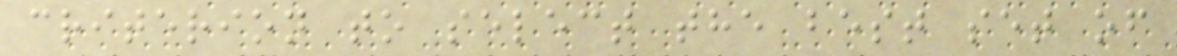criterion to select the best set of
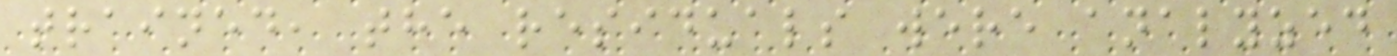trained, the residuals were analyzed
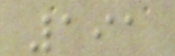191
